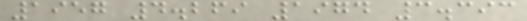1957 4.269 1974 3.393
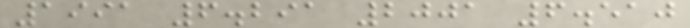1991 6.291 2001 6.510
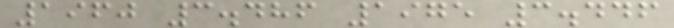1960 3.486 1975 3.446
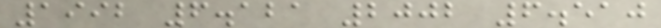1992 6.121 2002 6.510
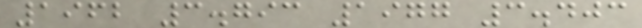1962 3.793 1977 3.403
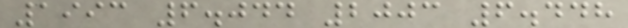1993 6.044 2003 6.448
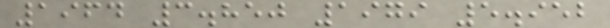1964 3.850 1979 5.952
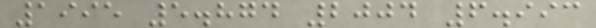1995 5.874 2004 6.993
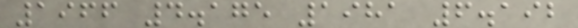1966 4.175 1981 6.192
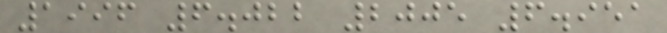1996 6.022 2005 6.951
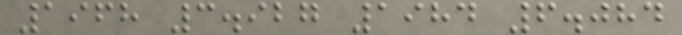1968 3.927 1984 6.084
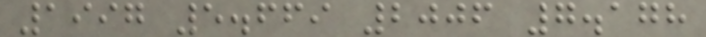1997 5.669 2006 7.178
